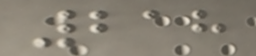218
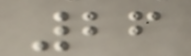26
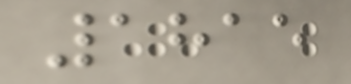1815
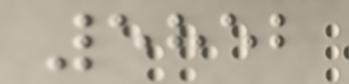5852
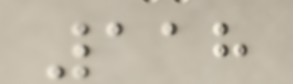118
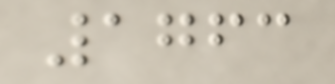1763
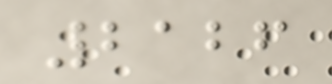2126
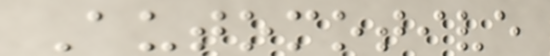Automotive
